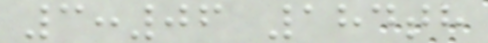3:06 184th
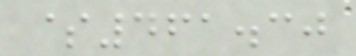$461.30
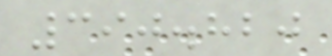390.820
